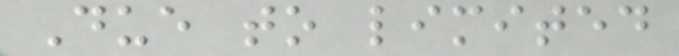Due to limited
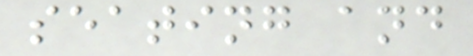seating and
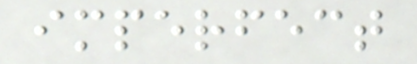imperfect
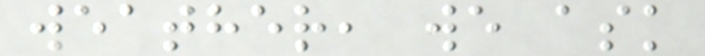weather, we ask
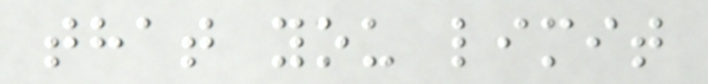that you limit
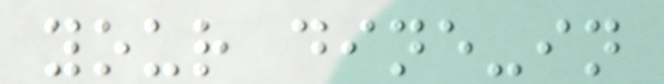your dine-in
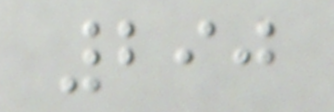290
